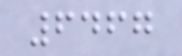6467
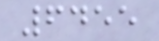6455
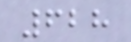628
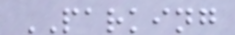PARKING
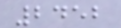2452
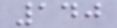140
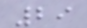29
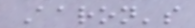Aaron's
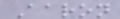Aaron
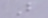B
